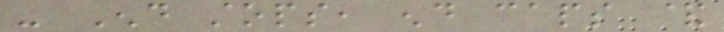- End stops, end caps &
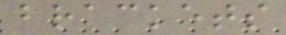brackets
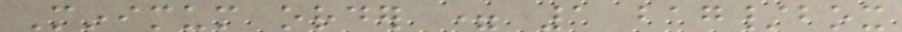Minimum order = 1 bag/box
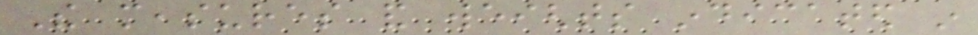The measures and weights indicated in
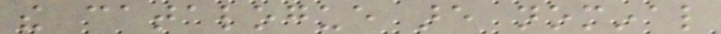the catalogue are nominal
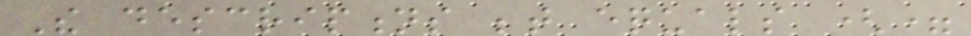The descriptions between equals (=
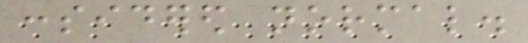considered normal.
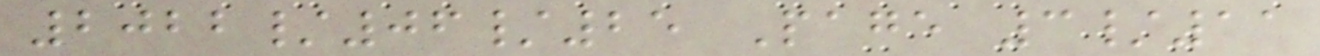2022/06/25 Page 3/11
